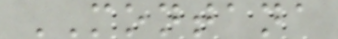MONTANA
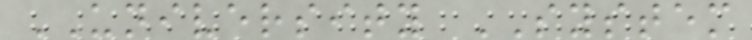UNIVERSITY SYSTEM
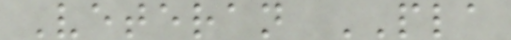Veteran PLA
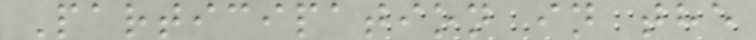Participation in the
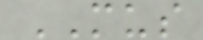MUS
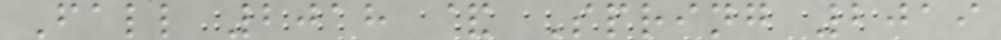Fall 2018 & Spring 2019
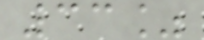33%
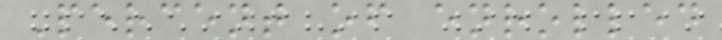Percent of enrolled
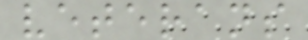veterans
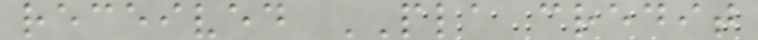received PLA credit
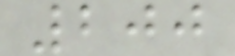200
